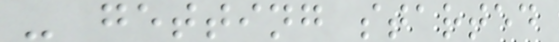- getting started
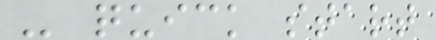- quick start
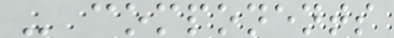- components
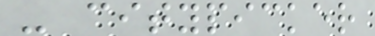- citypicker
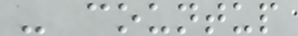- countup
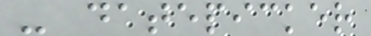- datepicker
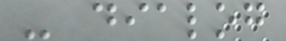- dialog
